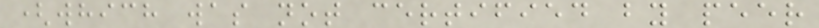(which was not certified by peer
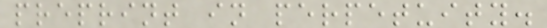preprint in perpetuity.
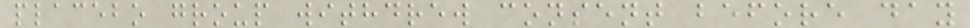placebo group withdrew consent before day
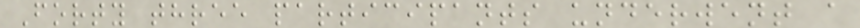Forty three participants underwent a
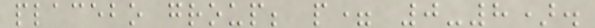placebo group; p= 0-8).
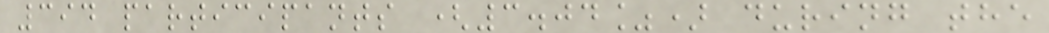394 participants (3.04%) during the
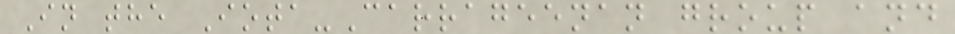In the Iota-Carrageenan group and
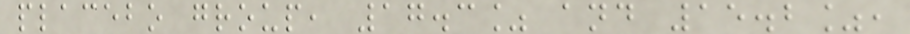placebo group, 17.3% and 15.2%,
